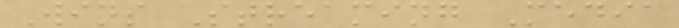Wins Streaming Media
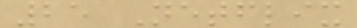25 Netflix
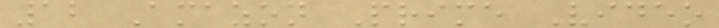12 Amazon Prime Video
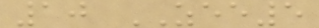10 ZEE5
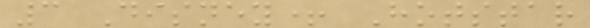3 Disney+ Hotstar
